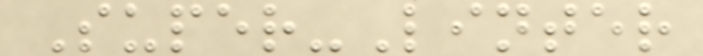Super-Linter
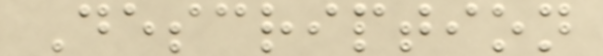Description
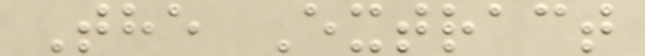The Extract
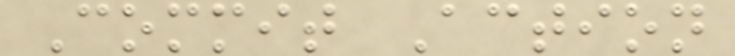Commit Action
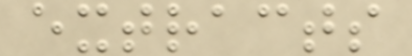extracts
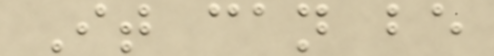It can be
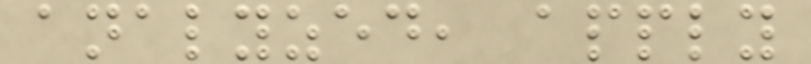analyzed, apply
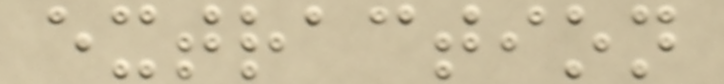extraction
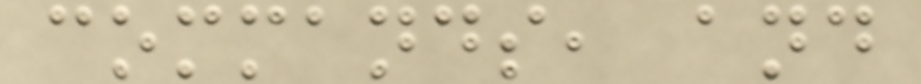commands, and
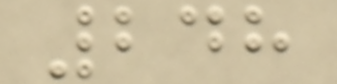248
